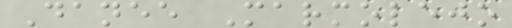Danee Marmolejo
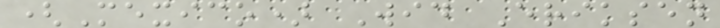(Mexico) Wid Eriksen
